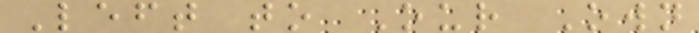Left to Our Own
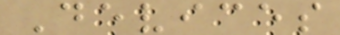Devices
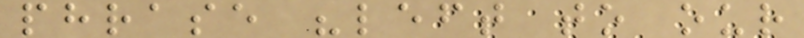phrase "left to our
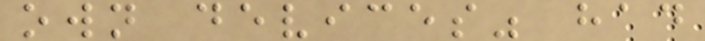own devices" had
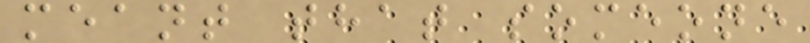meant that someone
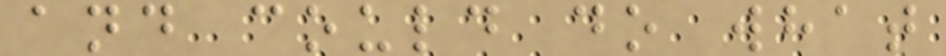and could do what
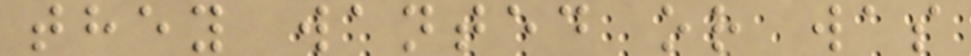they wanted or was
